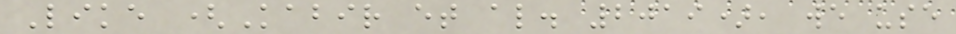Like (Kabir et al. 2019), we use
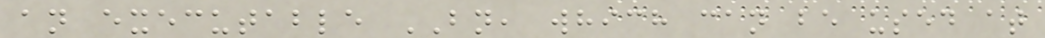an executable BN, which can be used at
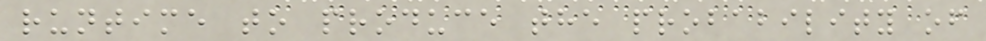runtime to produce the probability of
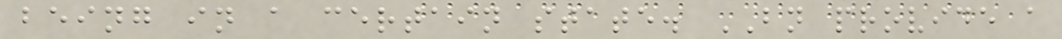being in a certain state. BN provide a
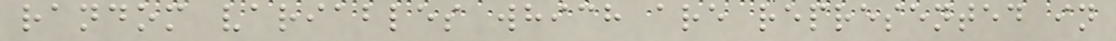random variables which are represented in
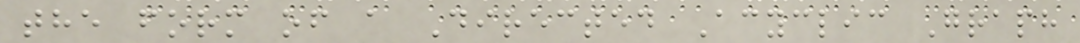the form of a Directed Acyclic Graph
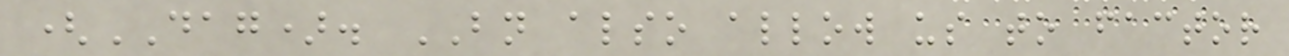(DAG). BN also allow us to factor
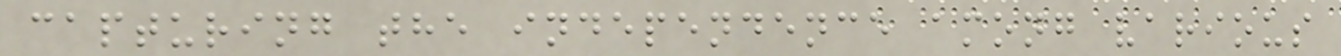capturing the independence among various
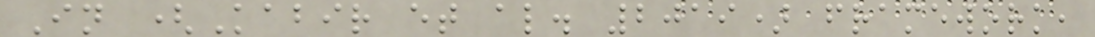In (Kabir et al. 2019) framework,
